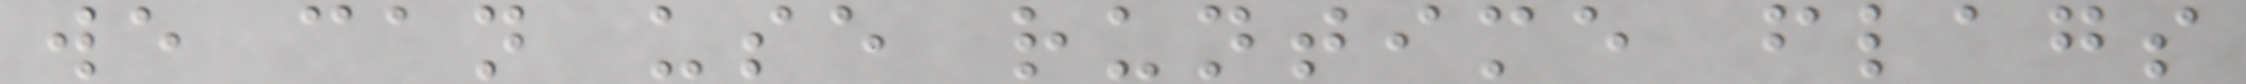we can use runtime flags
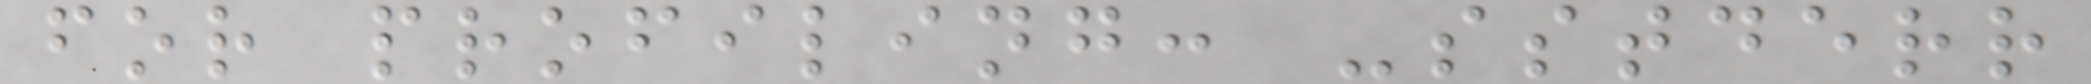for profiling: -sstderr
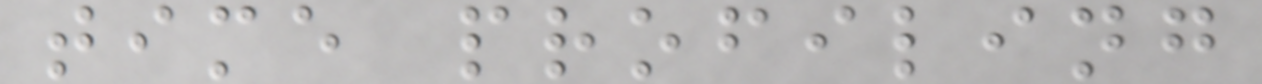time profiling
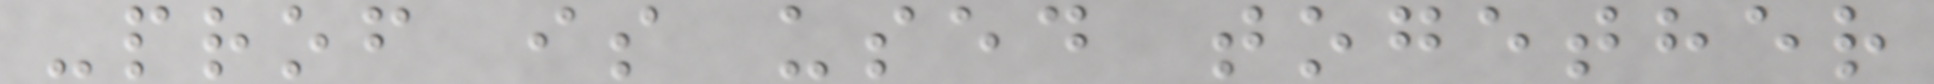-prof is used together
